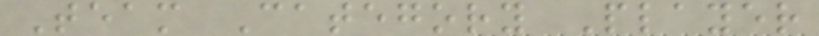Team Category Player
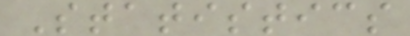Statistics
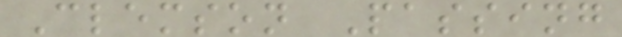Clemson Passing
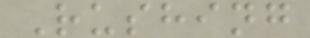Rushing
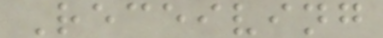Receiving
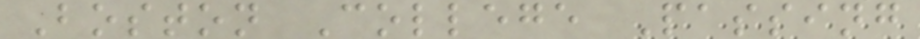Boston College Passing
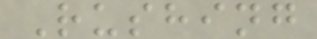Rushing
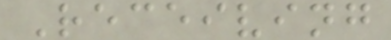Receiving
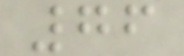76
